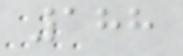188
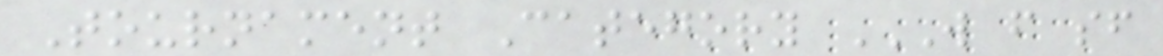Tournament Category W F SF
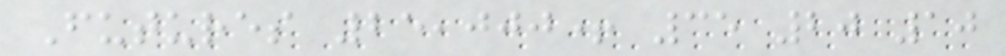Futures 25,000+ 35 20 10
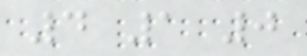4 1 0
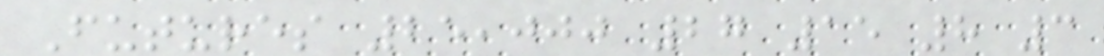Futures 25,000 27 15 8 3
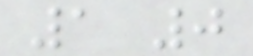1 0
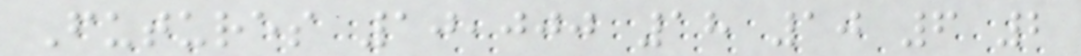Futures 10,000 18 10 6 2
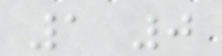1 0
